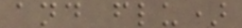and flu)
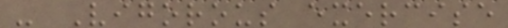- Vigorous exercise
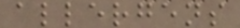allergens
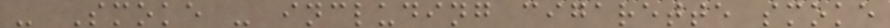- Smoke - including cigarette smoke
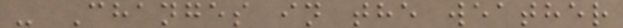- Changes in the weather
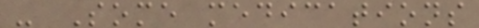- Some medications
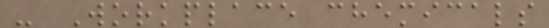- Workplace chemicals
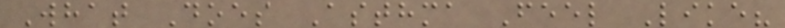What Does Asthma Feel Like?
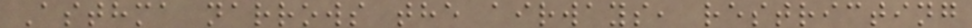Asthma narrows the airways, restricting
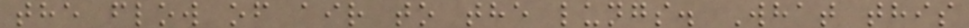the flow of air to the lungs. What this
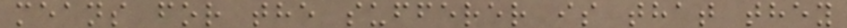means for the sufferer is that they
